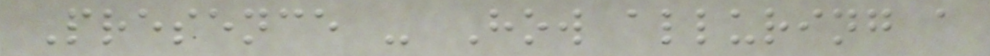Presence - How alluring a
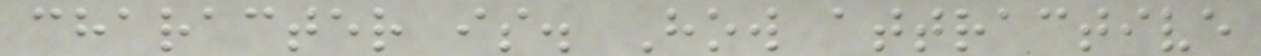character is. How attractive
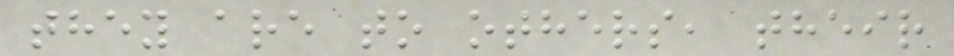they are to others, their
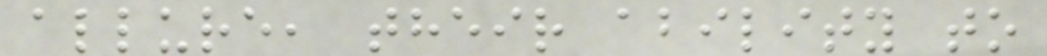allure, their ability to
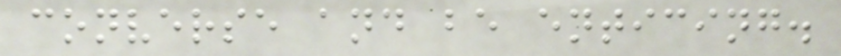converse and be enticing.
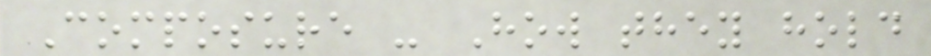Composure - How they hold
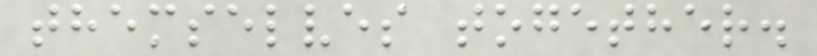themselves together.
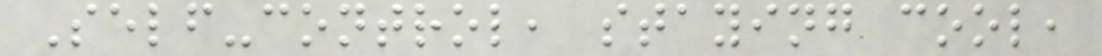Self-control, staying cool,
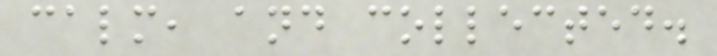calm, and collected.
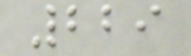229
